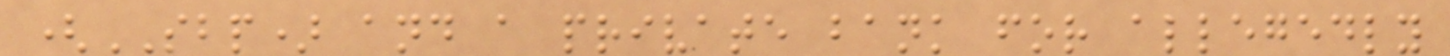(SBP) and a private bank for allegedly
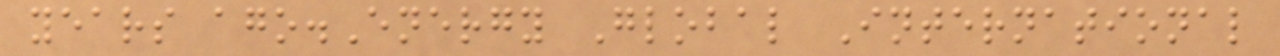years ago.Energy Global International
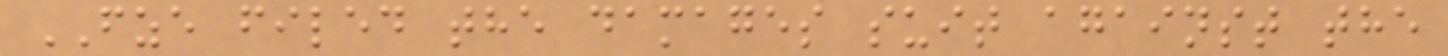FZE filed the damages suit against the
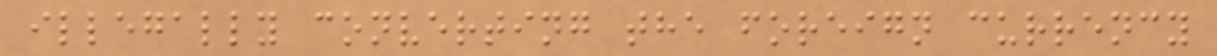illegally converting the foreign currency
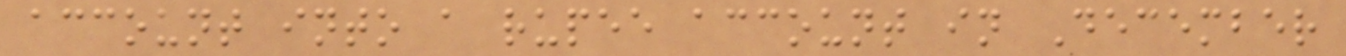account into a rupee account in December
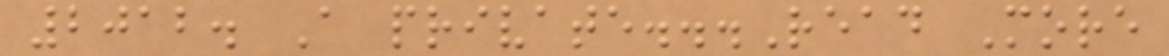2012. A private...Read More
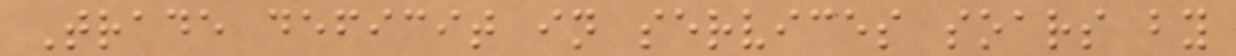Trade deficit in services soars by
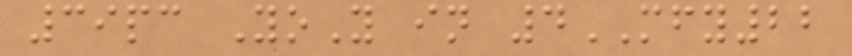39pc YoY in 4MFY22
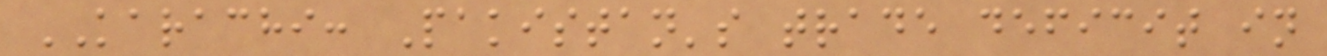KARACHI: Pakistan's trade deficit in
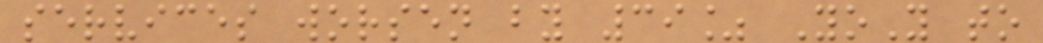services worsen by 39% YoY to
